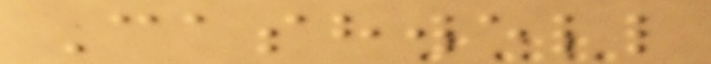Cashwell
